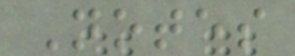Notes
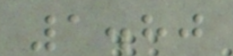1.80
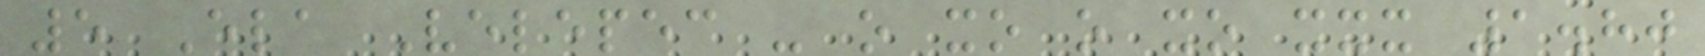5 Ela Velepec - o xo o xo xxx 1.80
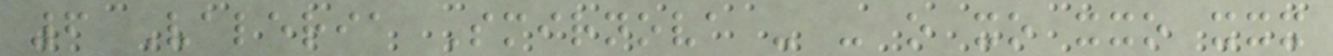6 Valeria Smirnova - - o xo xxo xxx
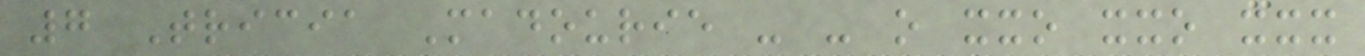7 Tricia Madourie - - o xxo xxo xxx
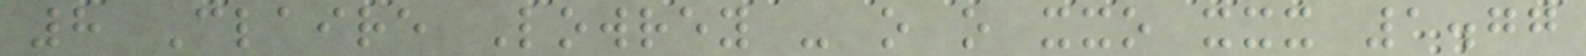8 Claire Lowrey - o o xxo xxx 1.77
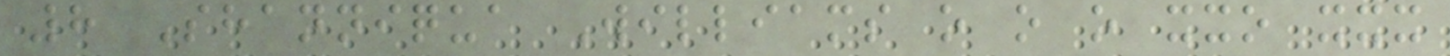8 Shanniqua Williams o o o xxo xxx
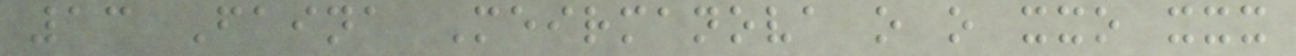13 Faina Meirmanova o o xxo xxx
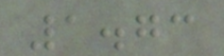1.73
